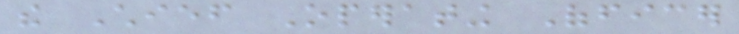the Chief Operating Officer
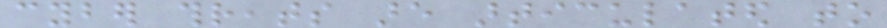cyber threats are articulated to
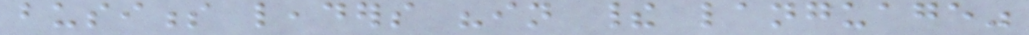business leaders "in their language"
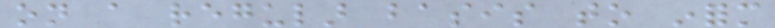on a regular basis to inform
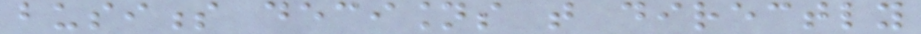business decisions that directly
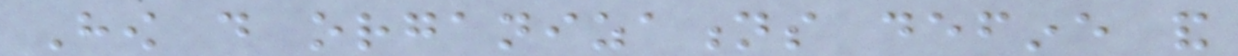How do organizations define and
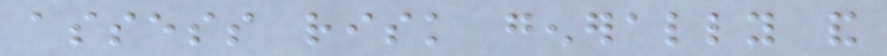assess risk generally and
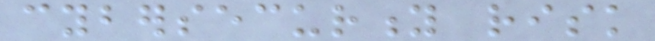cybersecurity risk
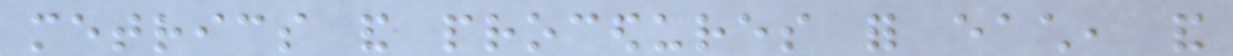metrics and procedures for each, and
